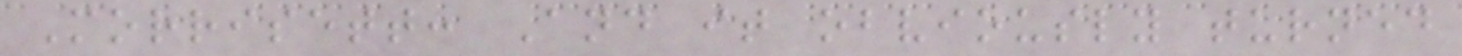Morrisett: And it obviously turned
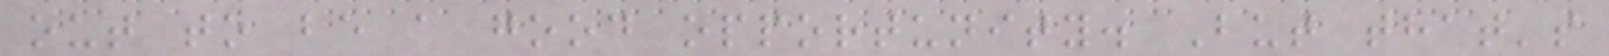out to be a good opportunity. But that's
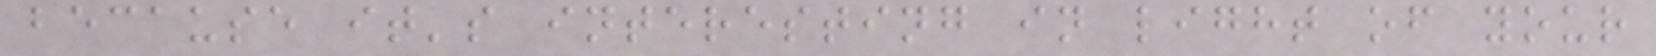because it's interesting in light of your
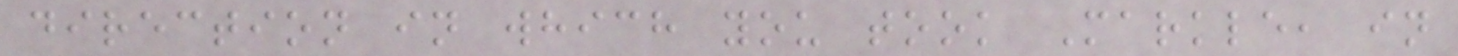direction in which you took Markle, in
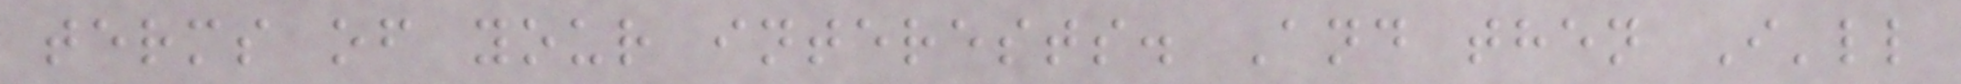terms of your interests. And then I'll
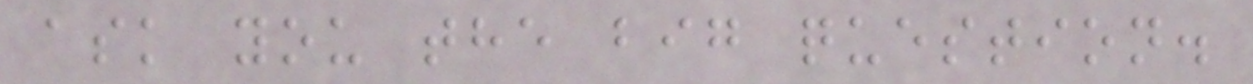ask you the big question.
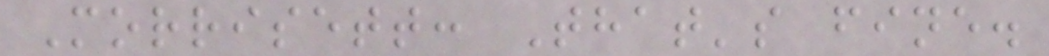Morrisett: That's fine.
